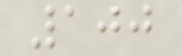100
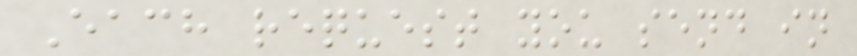Each request you send in
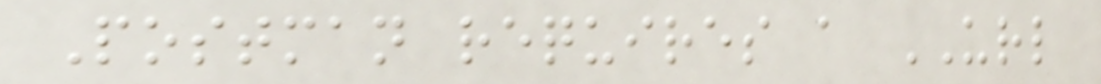Postman requires a URL
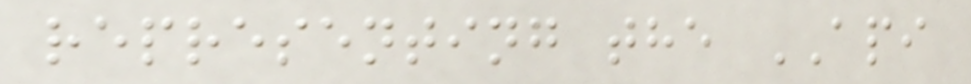representing the API
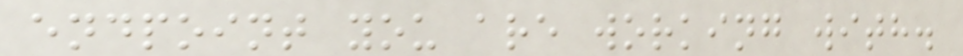endpoint you are working with.
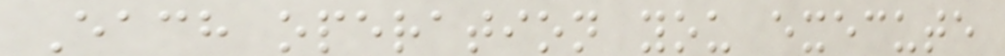Each operation you execute
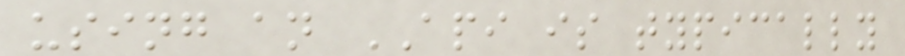using an API is typically
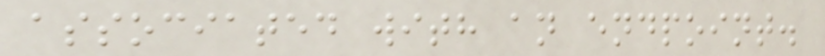associated with an endpoint.
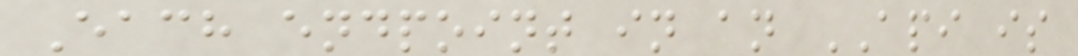Each endpoint in an API is
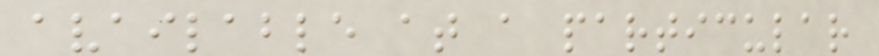available at a particular
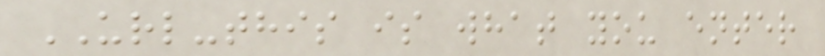URL-this is what you enter
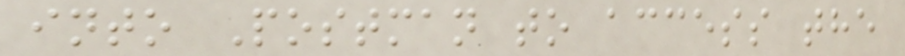into Postman to access the
